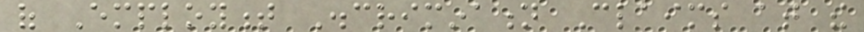of Employment Discrimination Claims at the
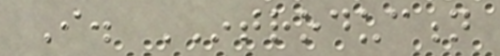I. INTRODUCTION
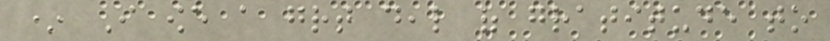* I owe a great deal of gratitude to
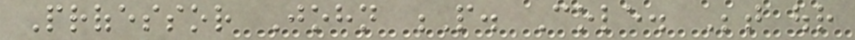Professor John P. Cole. Between our
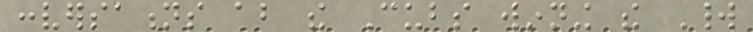conversations about the Cubs winning the World
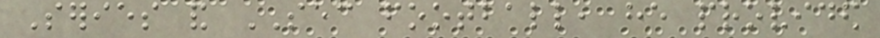Series and SEC football, he provided
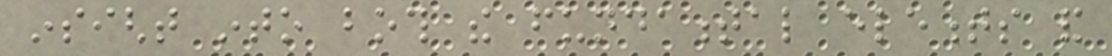insight into both the fundamental elements and
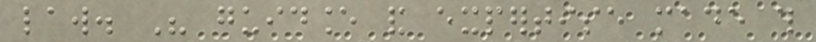law. His guidance and expertise made this
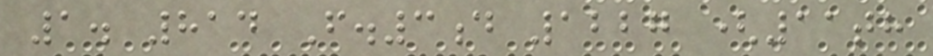1. 814 F.3d 1227 (11th
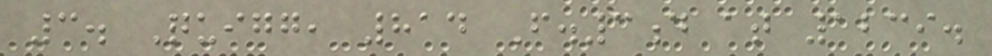3. Quigg, 814 F.3d at 1239.
